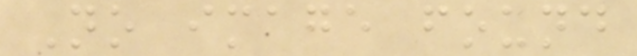No image found
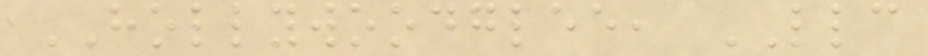HOLLYWOODGLEE, LLC
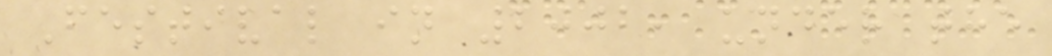Festival in 2002, under the
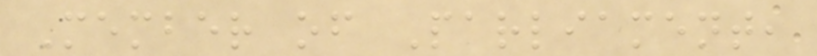Member of Parliament,
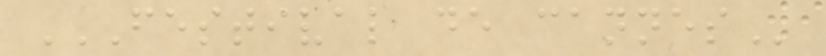FESTIVAL DE CANNES
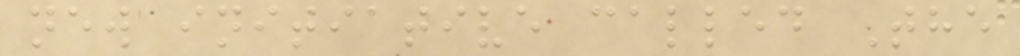new initiative called The
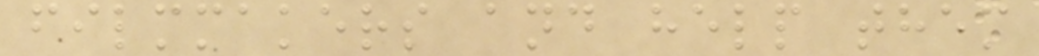filmmakers and help them
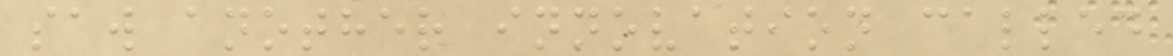saw another innovation called
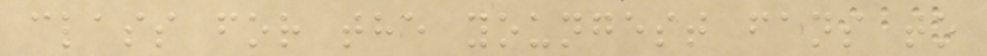class for the youngest fans to
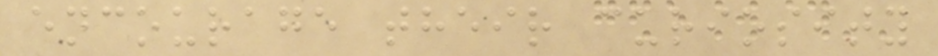encourage their curiosity
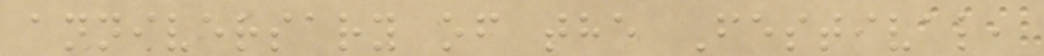anniversary of the Festival,
